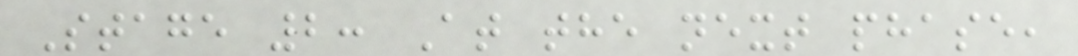Stage 2: At the next phase,
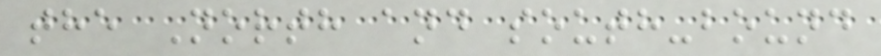the North and south-bound
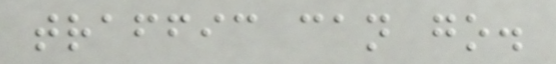traffic can go.
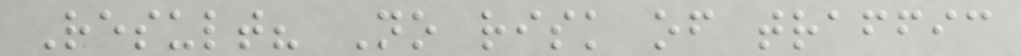Result? No risk of traffic
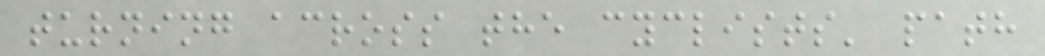turning across the cyclists' path
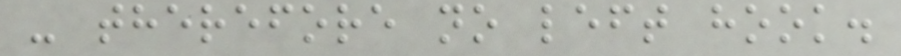- therefore no left hook.
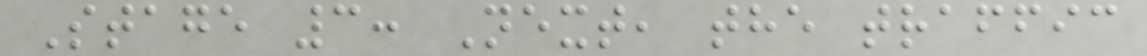Stage 3: Next, the traffic
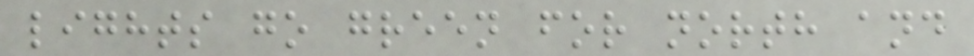lights go green for north and
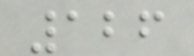126
